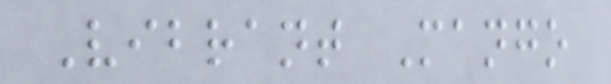Vibrant Mango
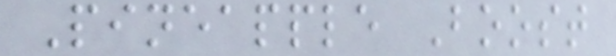Pineapple Boost
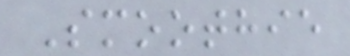Smoothie
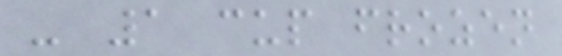- 1 cup frozen
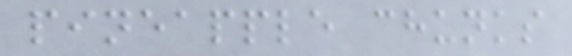pineapple chunks
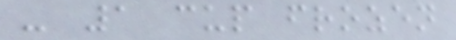- 1 cup frozen
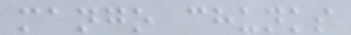mango chunks
